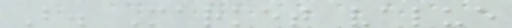B. Market value
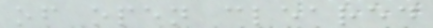of open cleared
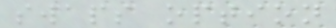swaps option
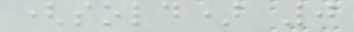(sold) 0
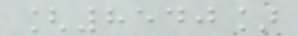[8540]
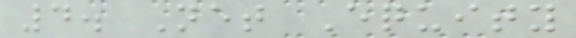4. Net Equity
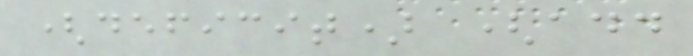(deficit) (add
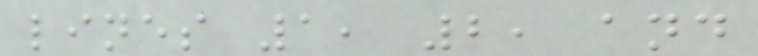lines 1, 2, and
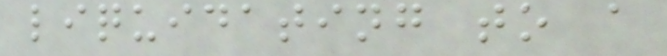liquidating to a
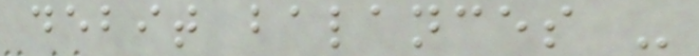debit balances -
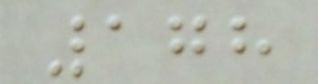178
